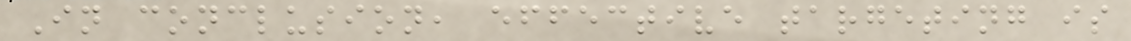In conclusion, effective targeting is
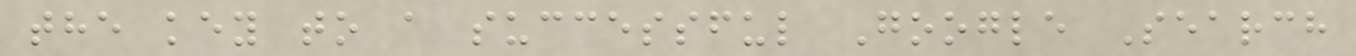the key to a successful Google Search
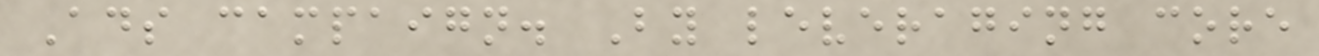Ads campaign. By leveraging core
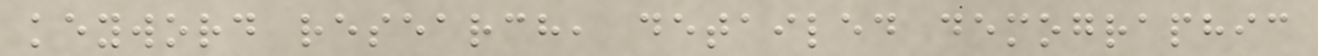keyword research, detailed demographic
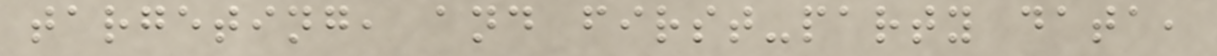targeting, and first-party data,
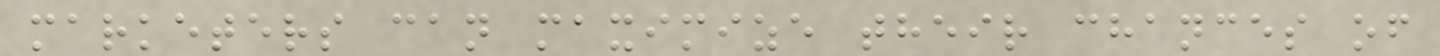marketers can maximize their chances of
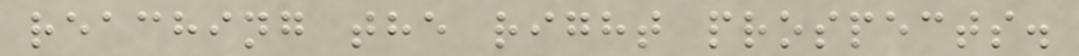reaching the right prospects.
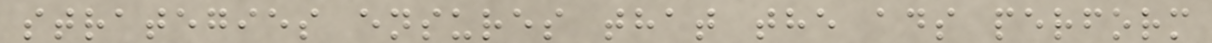strategies ensures that the ads perform
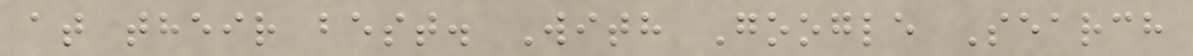at their best. With Google Search
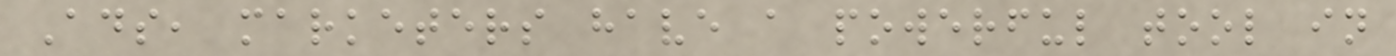Ads, marketers have a powerful tool in
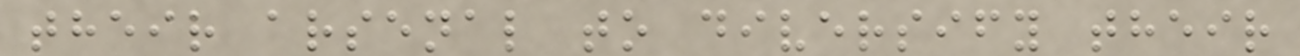their arsenal to diversify their
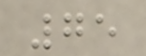75
